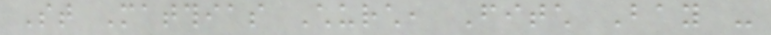St Matthias Church, Fitch Bay -
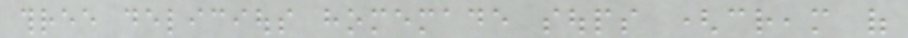three delicious homemade soups (cream of
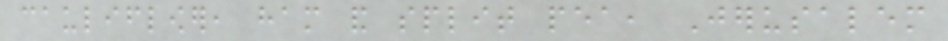cauliflower, ham and split pea, Jerusalem
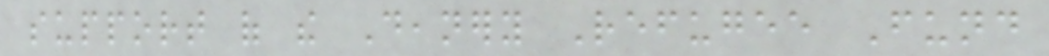support of the Deanery Refugee Fund
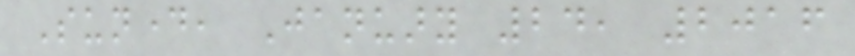Sunday, January 24, 2016
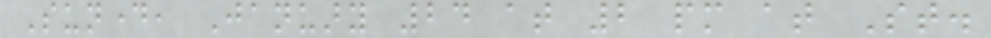Sunday, January 24 at 2 pm at St.
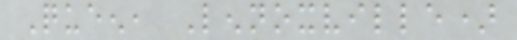Queen, Lennoxville)
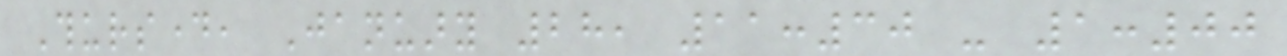Thursday, January 28, 11:30 - 1:00
